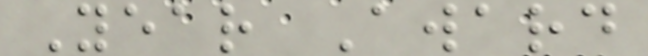Year Award
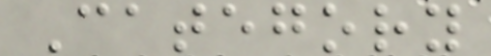Category
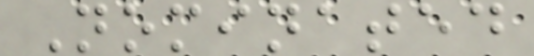Nominated
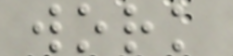work
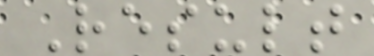Result
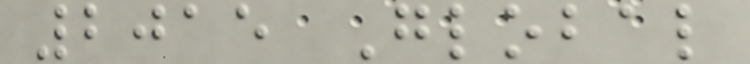2015 Global
